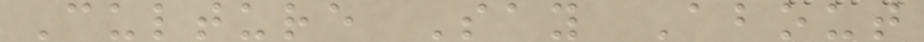Culture Say About
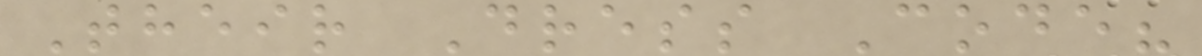Their Dress Code?
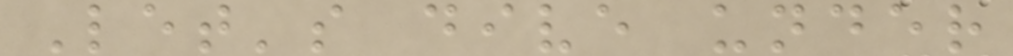Let's dive under
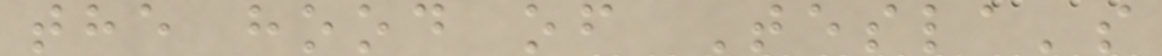the hood of Tesla's
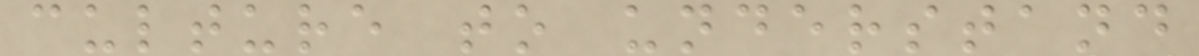culture to understand
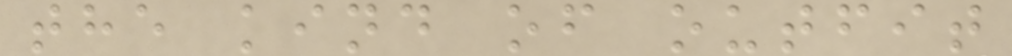the kind of outfit
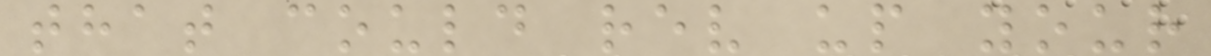that could rev up your
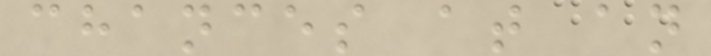chances at an
